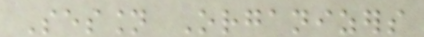Session Organizers
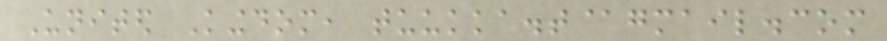United Kingdom, tuukka.t@gmail.com
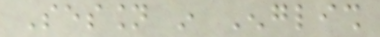Session in English
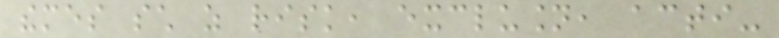themes such as risk, exclusion, acti-
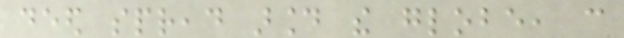deed spread around the globe, can
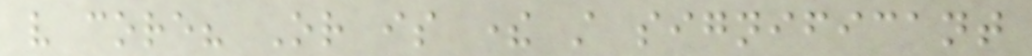very core? Or is there still significant
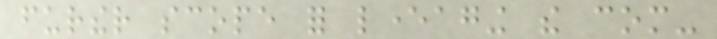further scope for leveraging the com-
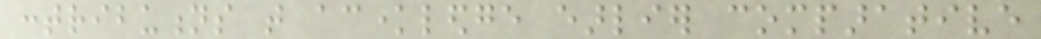contributions that acknowledge earlier comparative
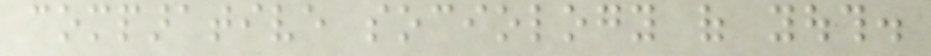comparative sociology of youth.
